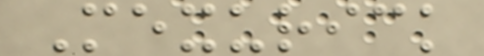Mexurick
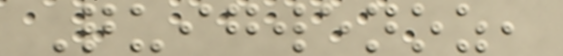Quigwenoz,
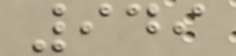949
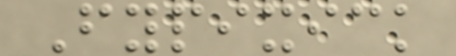Fypixick
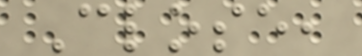Close,
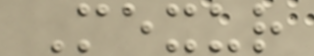Mexur
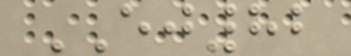EJ82
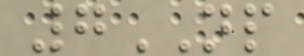7NP
